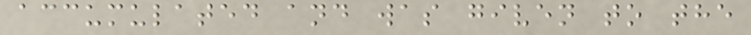accumulated and was given to the
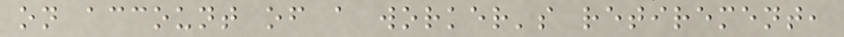on account of a worker's retirement,
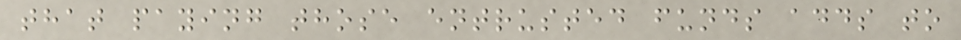that paying those entrusted funds adds to
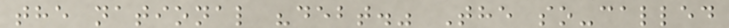the national "debt." The so-called
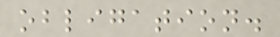obligation.
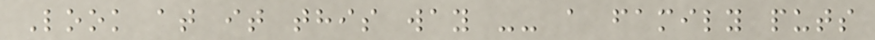Look at it this way -- a family puts
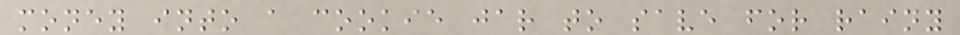money into a cookie jar to save for rainy
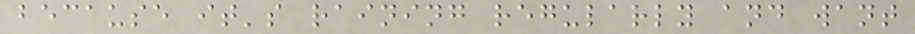because it's raining regularly and want
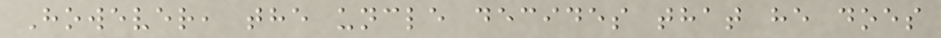However, the uncle decides that he does
